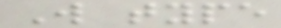W type
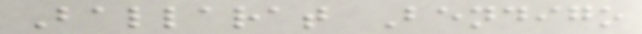Ballarat Bendigo
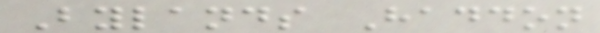Bylands Haddon
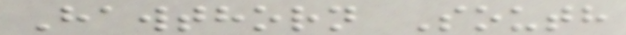Hawthorn South
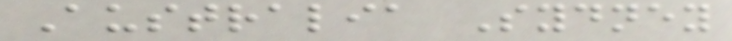Australia Sydney
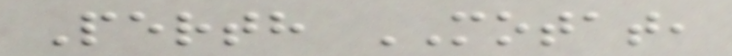Perth MOTAT,
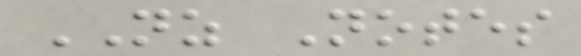NZ Notes
